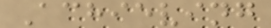Achieving
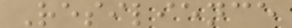Resilience
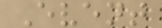Event
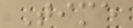Time
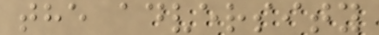the adversity
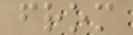from
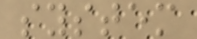system
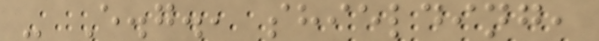- E.g., shielding,
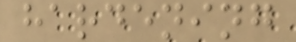hardening
